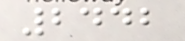2442
